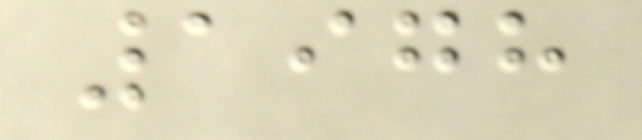1978
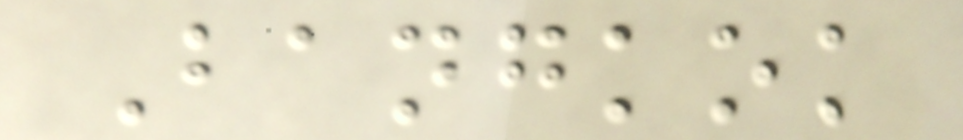Bangkok
